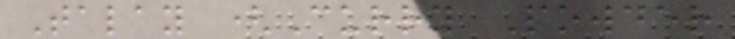Talay (Curry Powder
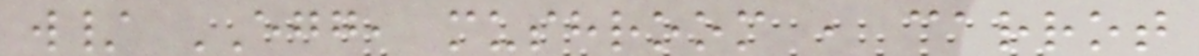w/ EGG, mushroom , carrot
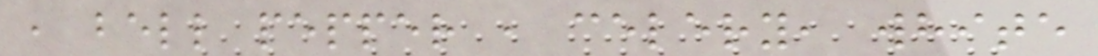, bell pepper , celery, white
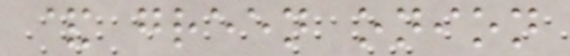& green onion
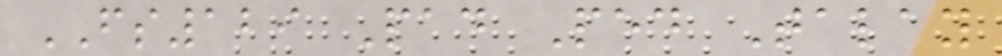FS129 Pad Ped Talay
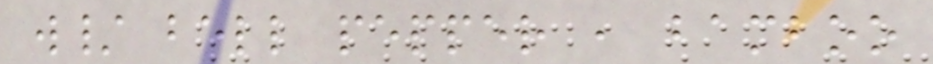w/ bell pepper , bamboo
